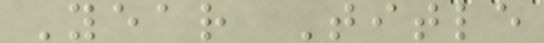Year Title
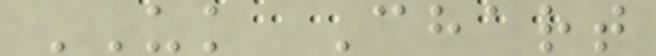UK Chart
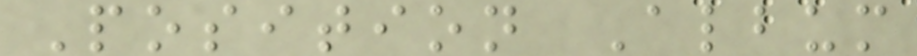Position Album
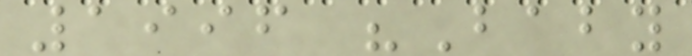1996 "Baby
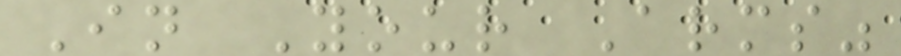In Your Arms"
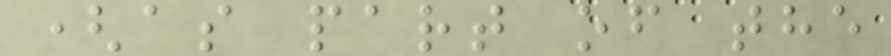(as part of the
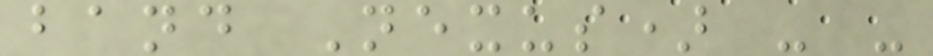band Nexus) - -
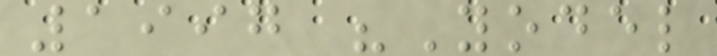1997 "Yodel
